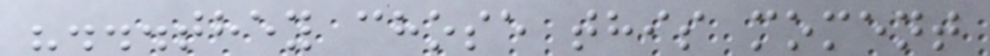"...they chose this moment
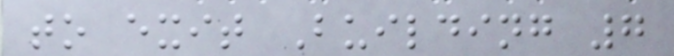to exit Building 7
